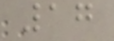17
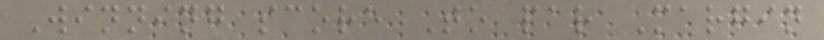Winning score To par Margin
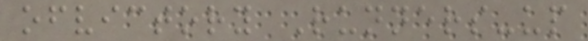ofvictory Runners-up
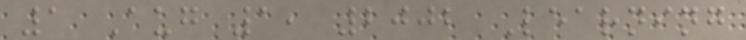1 Aug 1, 2002 Learning
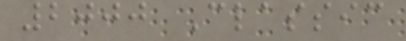2000 Classic
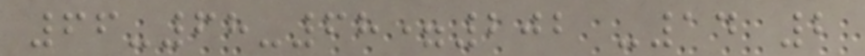66-68-68=202 -14 2
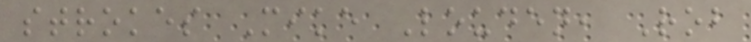strokes Mike Louden, Rob
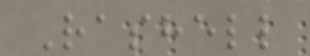Rashell
